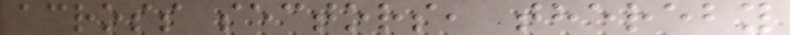across sectors, thereby
